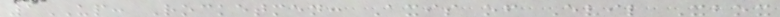1UP: Rocketmen: Axis of Evil Xbox
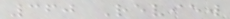360 Review
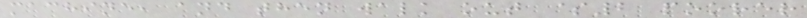machine, and then walk out $2 poorer
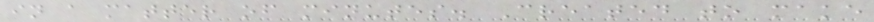in a matter of minutes. Created to make
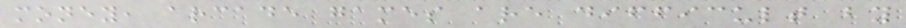money, arcade games are difficult by
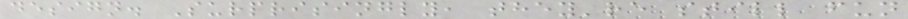design. Surprisingly, they're still fun
